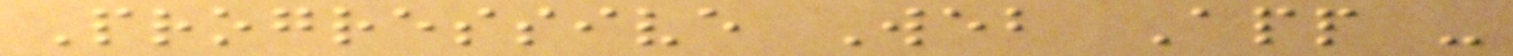Progressive Web App -
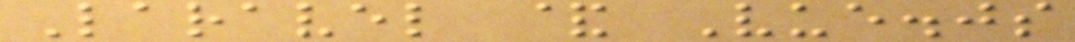Laravel & Vue.js
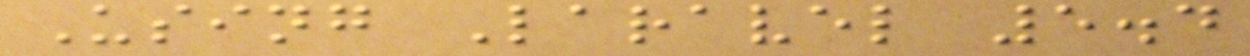Using Laravel 5.4
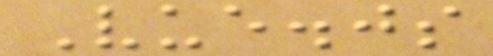Vue.js
